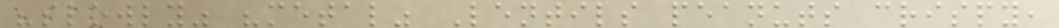"slowly" "metal" Lentils peanuts crispy,
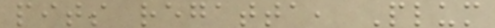pits regatta, Plum
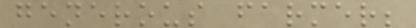generous farmer;
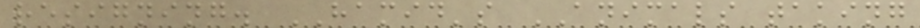resigning. HAMID's ANIMALS taking
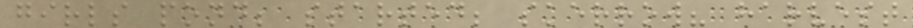girls pond; started; skerrow? harvest
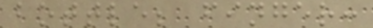bottle; finger:
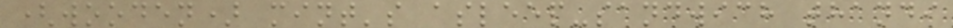(wooden) mint's asleep-sandwich thandi
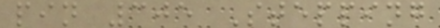pin 305 Stepping
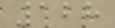128
